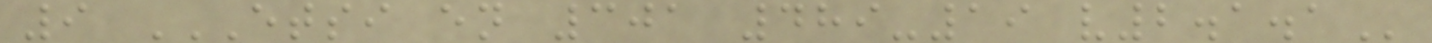9 ETSI EN 301 489-19 V2.1.1
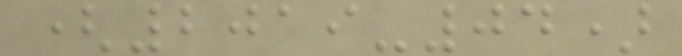(2019-04)
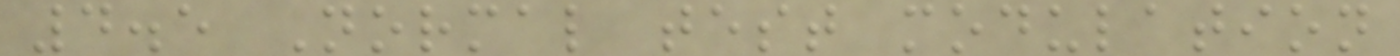4.5 Normal test modulation
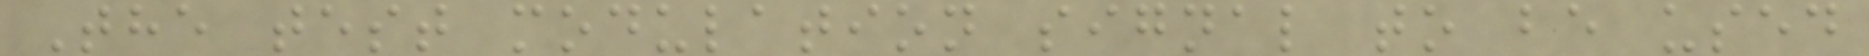The test modulation signal to be used
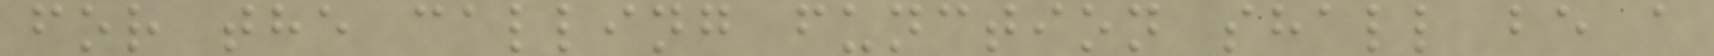for the calling function shall be a
